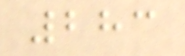283
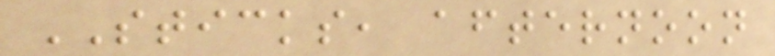STICKS, afternoon
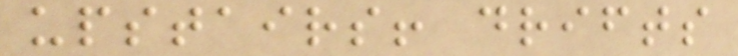upstairs! drifts
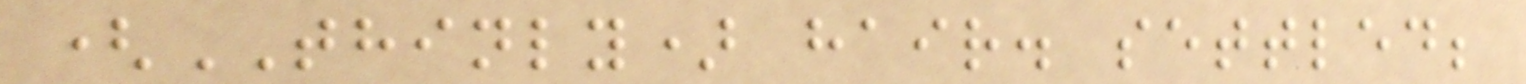(THINLY) hair. settled;
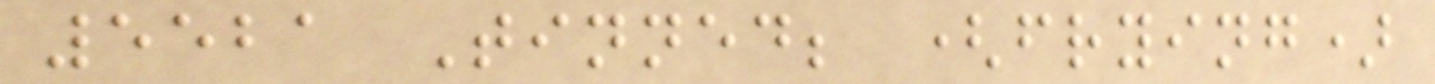5521 Tinned; (frying)
